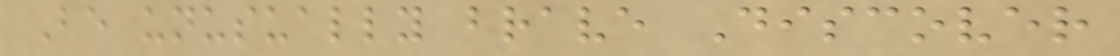Be unusually brave Discover
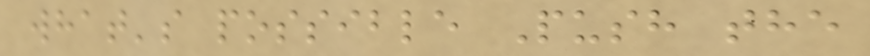what's possible Push the
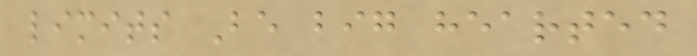limits Be big hearted
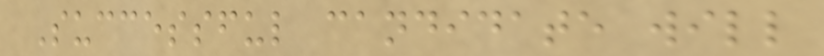Successful candidate will
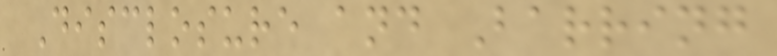Disclosure and Barring
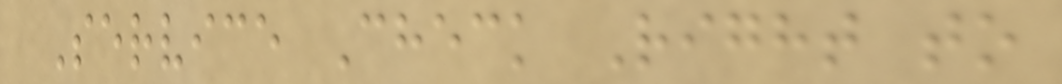Service Check Right to
